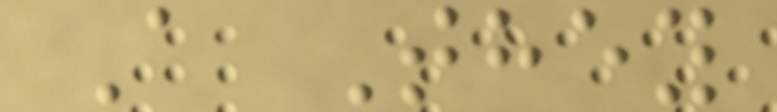A They
